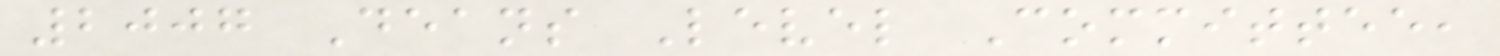2007 Deans Level Committee,
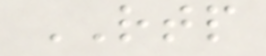RTP
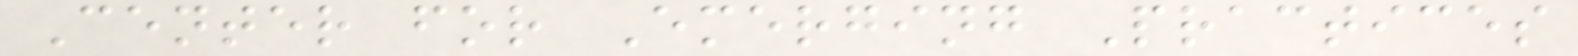Center for Emerging Practices
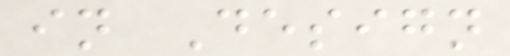in Design
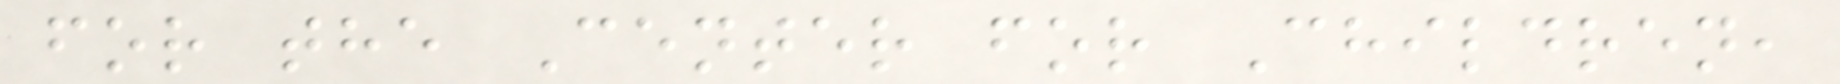for the Center for Children,
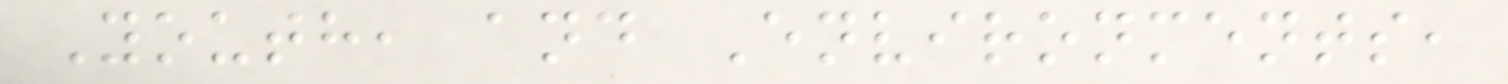Youth, and Environments,
